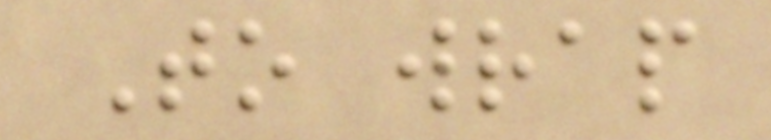To wrap
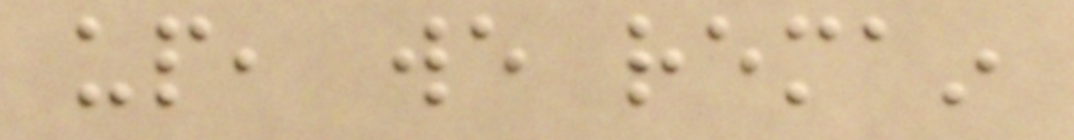up, we remain
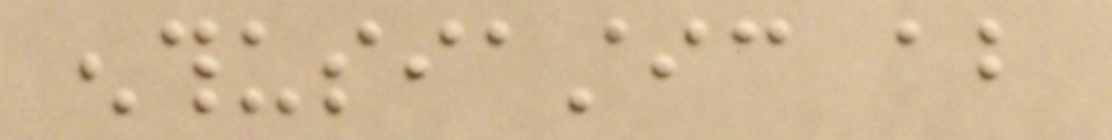enthusiastic about
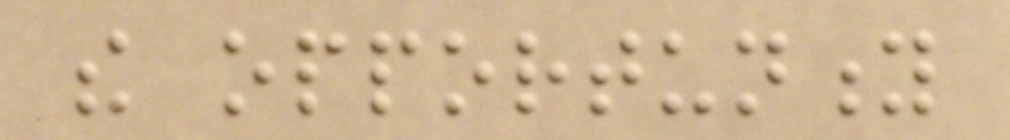the opportunity
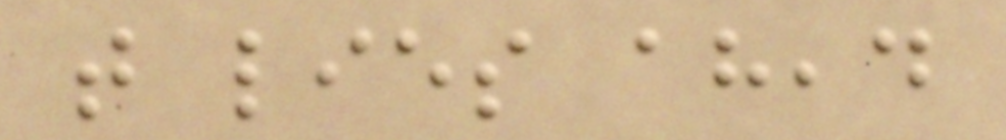that lies ahead
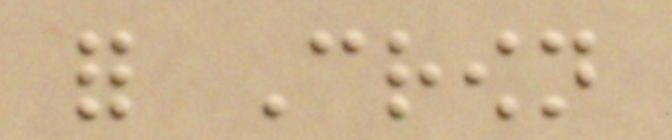for Crown
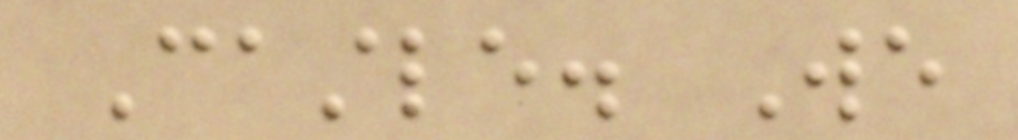Castle. We
